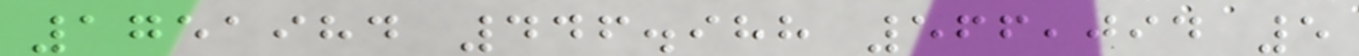1751984 446.988 566,094 5
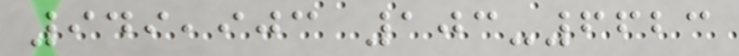949,903 103-6623
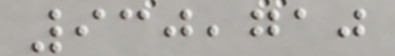930,710
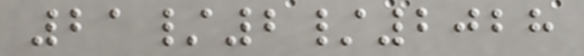21/2/2028
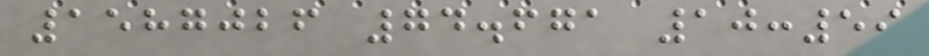1587026 74.671 10:59
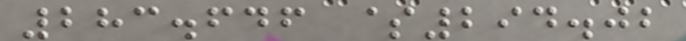283.646 $294.02
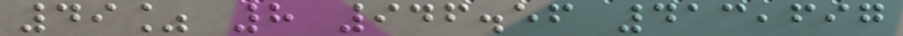49% 8 946.56 413,697
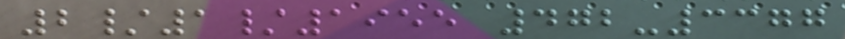2/1/1955 472-3377
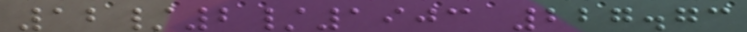12/2/1903 227.73
